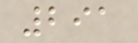291
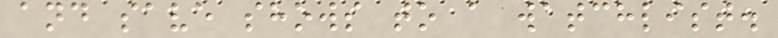and save shows to a watchlist.
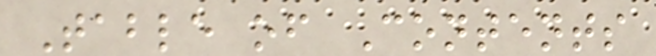Table of Contents
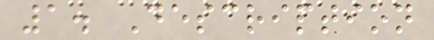1. Description
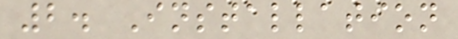2. Installation
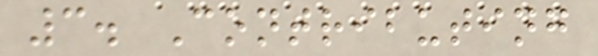3. Contributing
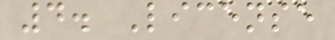4. License
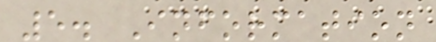5. Information
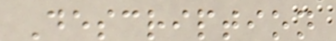Description
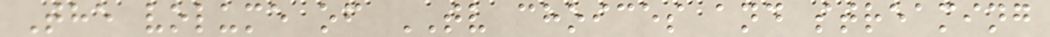The volume of TV choices and streaming
